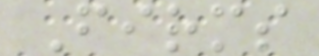Firms
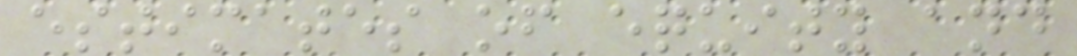estimates of equity and
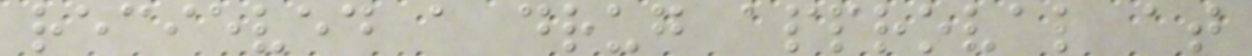recieved a drug approval at
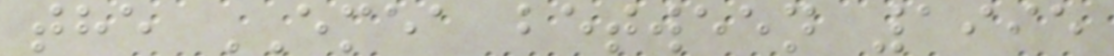the EMEA between 1995
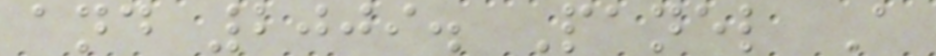and 2009. Panel A
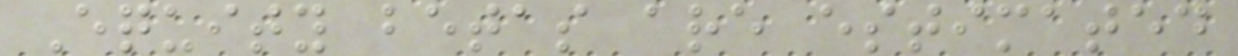Equity betas are estimated
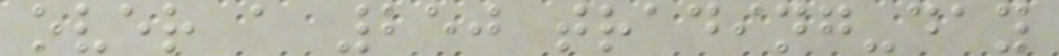over a 250 trading-day
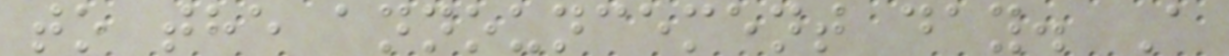to the announcement day. A
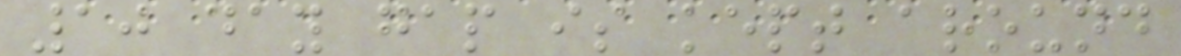10 day gap is kept around
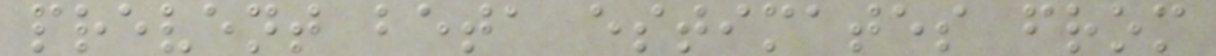prevent beta estimates from
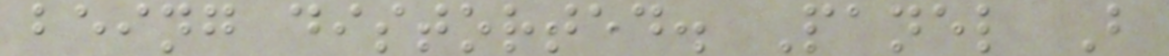being distorted. Panel B
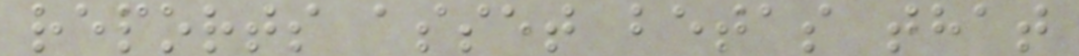reports asset betas that
